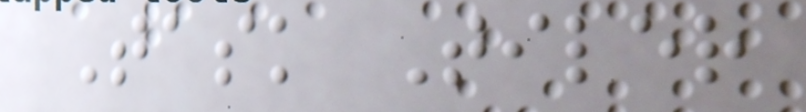Task Tiler
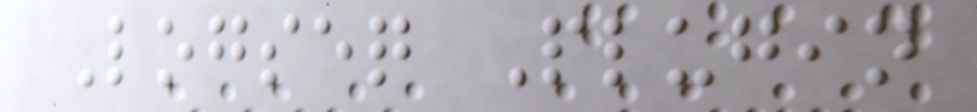Logseq Plugin
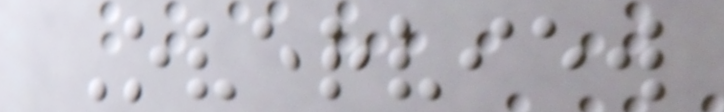Overview
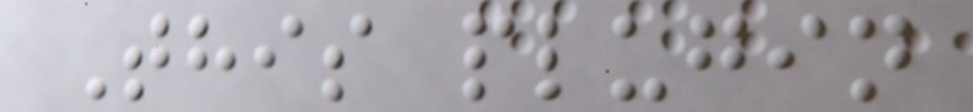This plugin
